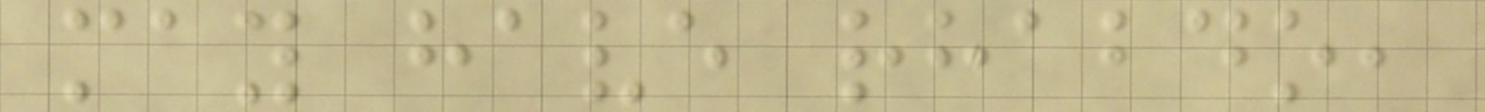may have rhabdo,
